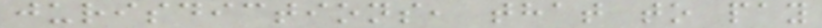jurisdictions, that to pay
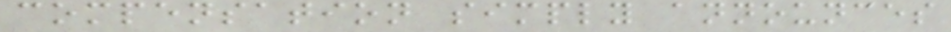compensation simply announces
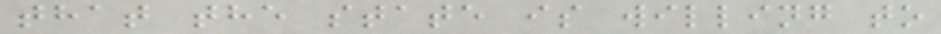that the state is willing to
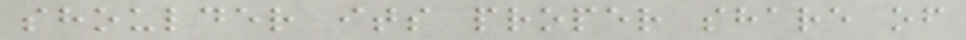shoulder its proper share of
